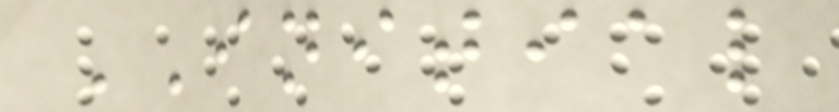INITIAL
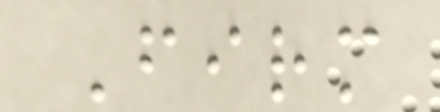Firm
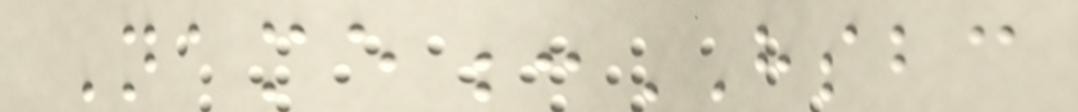Name:HSBC
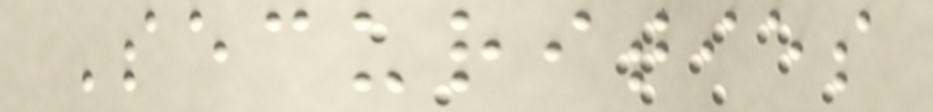Securities
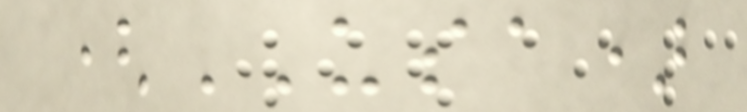(USA)
